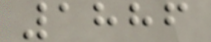1886
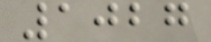1027
